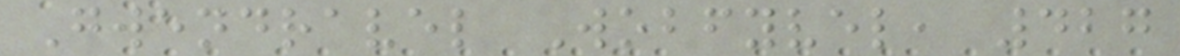Gwendravel Wobfyvel, 427
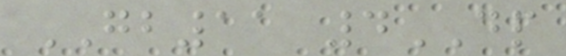GB11 4DP
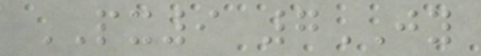PX9 7JY
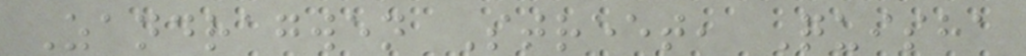Zandragwen Street, Quisha
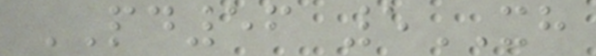PD56 5XH
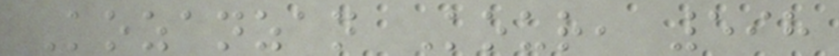Kozanzan Kour, 598
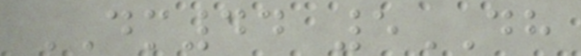DM44 5DH
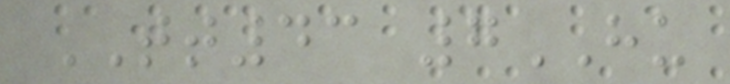TT43 7HU
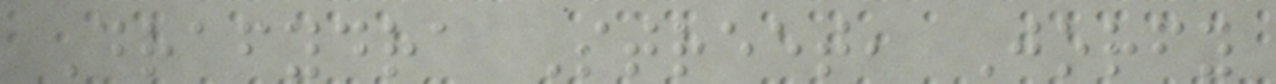Drafydra Street, Jorfy
